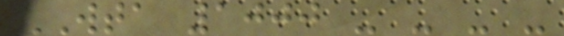WTA 1000 - - - -
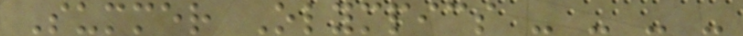Summer Olympics - - - -
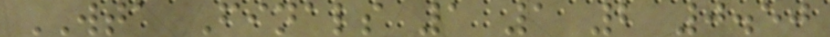WTA Finals 1 1 2 0.50
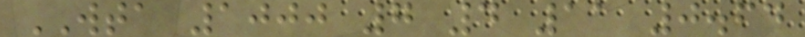WTA 1000 7 4 11 0.64
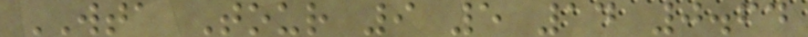WTA Tour 9 5 14 0.64
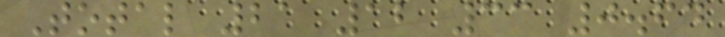Total 21 12 33 0.64
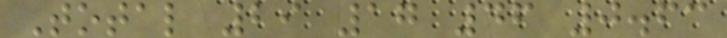Total 29 17 46 0.63
